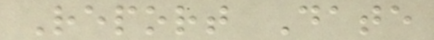Report Date
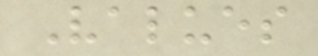Values
